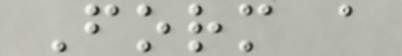Form a
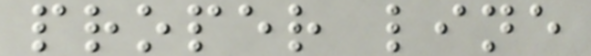proper line
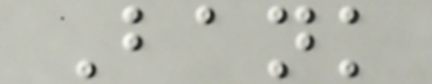Bank
